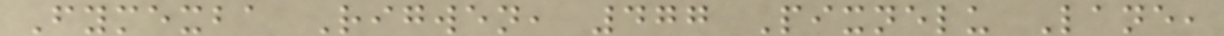Fymexba Rigwen, 477 Pixnelu Lane,
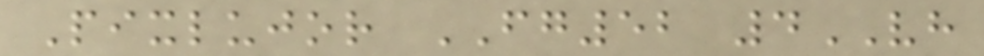Pixlujor FG52 4VH
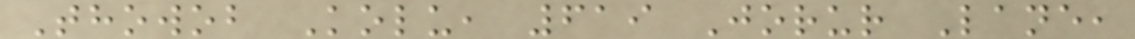Thowob Kolu, 619 Jorur Lane,
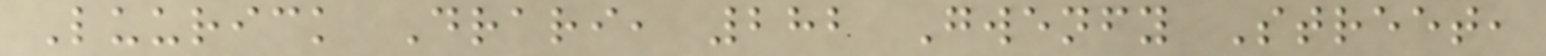Luurick Drari, 282 Gwenfy Street,
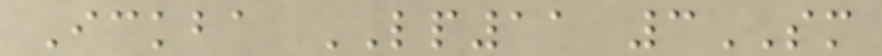Ickba LP11 3SM
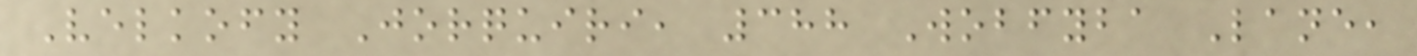Velkofy Jorquiri, 388 Wobfyba Lane,
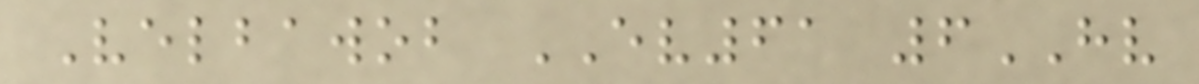Velbawob EV61 6HV
